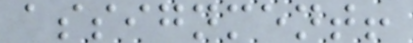assignment!
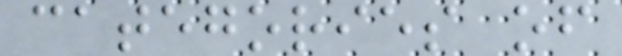categories of
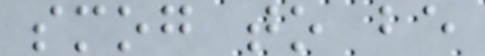smog to be
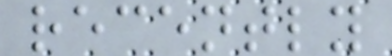recently
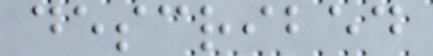described
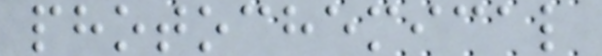photochemical
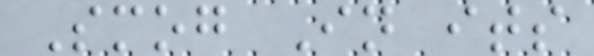Smog In its
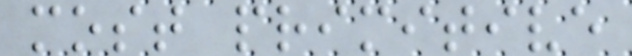most primitive
